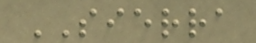SIERRA
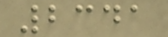2341
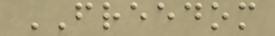FREEDOM
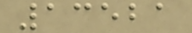13521
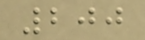200
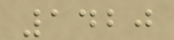1420
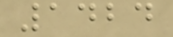1424
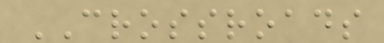CROSSROADS
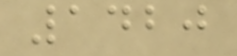1420
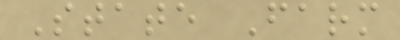State Farm
